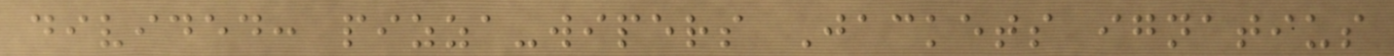divided: pizza-wipers Jackets ignatius
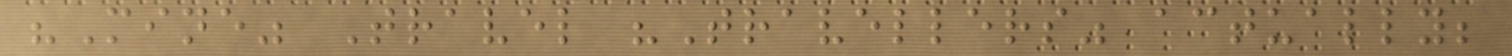"Mine" Travel "Travellers" actually;
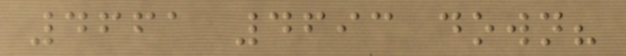4661 4693 down?
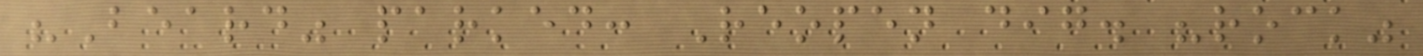"Beard" parked: Reopen dig. "rock"
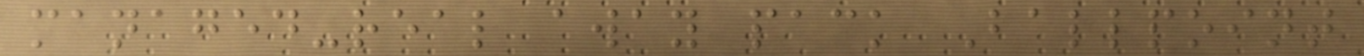managed-real away pack Ballpoint
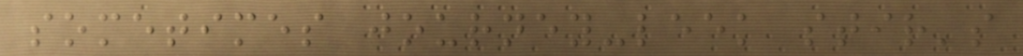sometimes journey-leek stir's
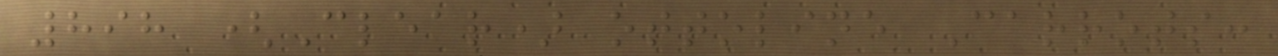898 (Clear) ottoline Carrots:
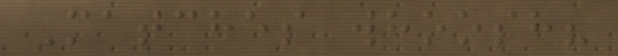Matches whoosh?
